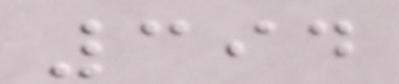394
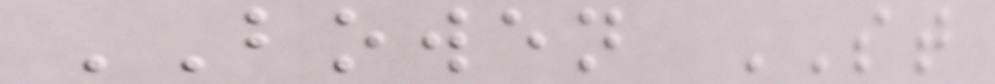BOWEN ST
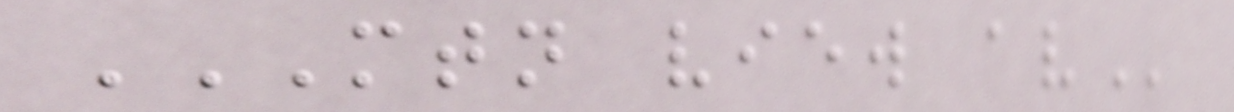MTN VIEW AV
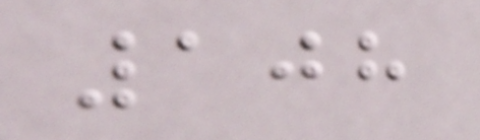108
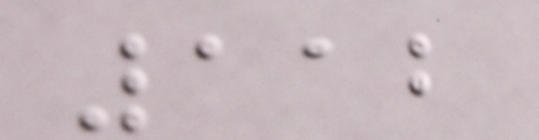112
